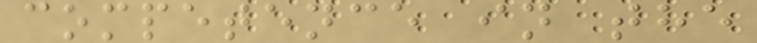competence in the
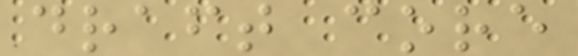draft core
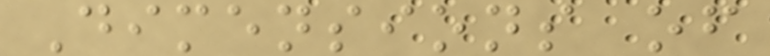Dimensions of
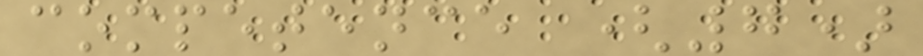competence (7)
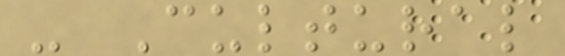- Cultural
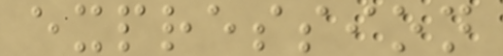expression
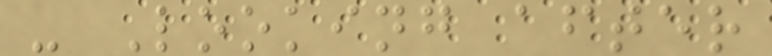- Looking after
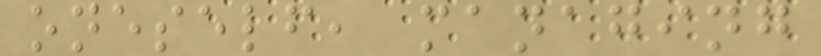oneself, managing
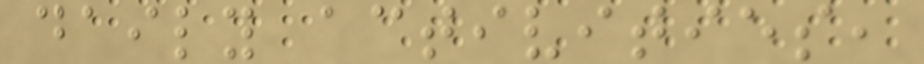daily activities,
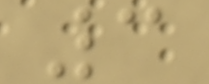3
